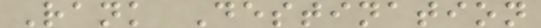Rank Destination
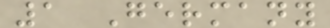1 Germany
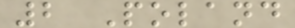2 Poland
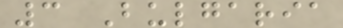3 Bulgaria
